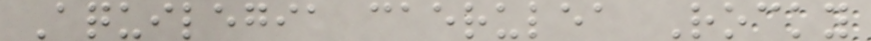Aquilegia caerulea Rocky
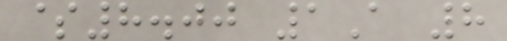$8.00 1A 8
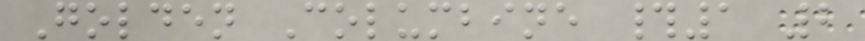Golden Columbine #1 2
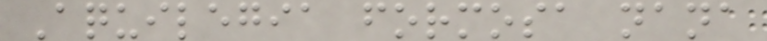Aquilegia formosa nana
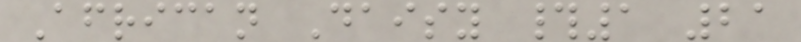African Daisy #1 21
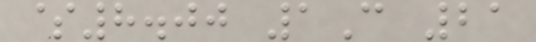$8.00 1C 21
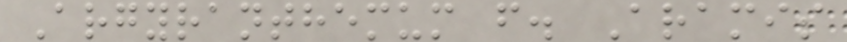Argyranthemum f. Aramis
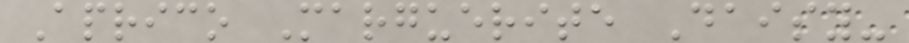Aprico Marguerite Daisy-
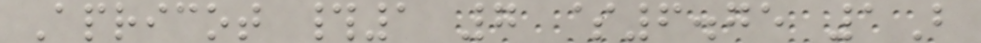Apricot #1 7 $6.75 1B
